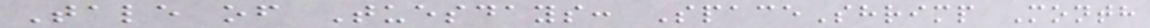Tale of Tuesdays: SpaceShrimp Month
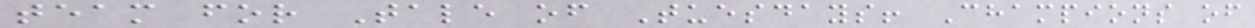team for Tale of Tuesdays! Champions of
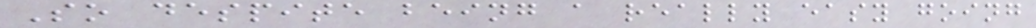So despite being a really easy going
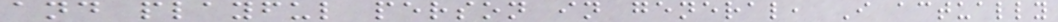and playful person in general, I actually
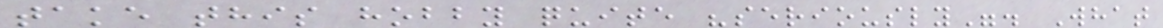take this hobby quite "seriously". What
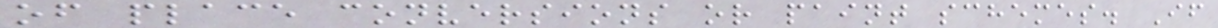of place conversions or paint schemes. If
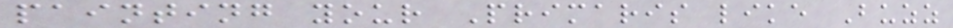painting your Primaris like Buzz
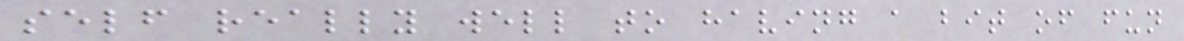self really well to having a bit of fun
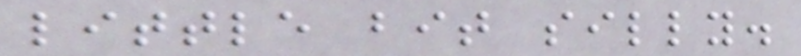little bit silly.
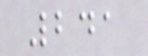241
